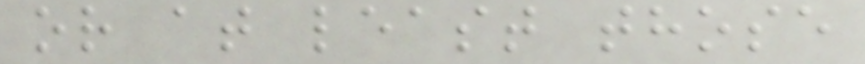or at least those
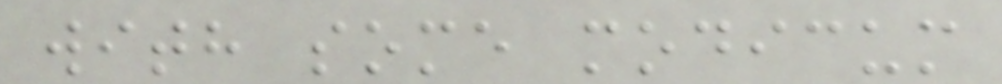with some modicum
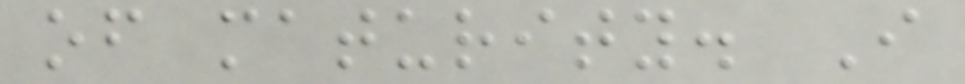of maturity. I
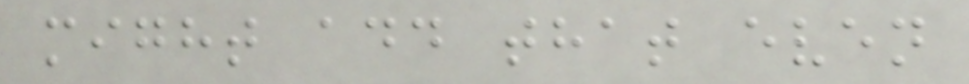might add that even
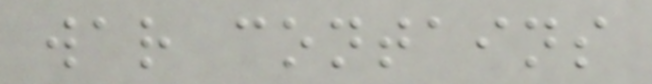war contains
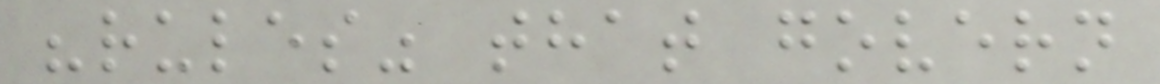"rules" that govern
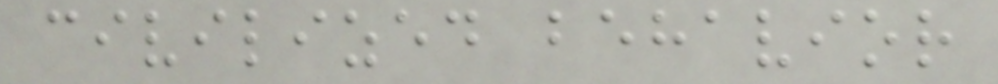civilized behavior
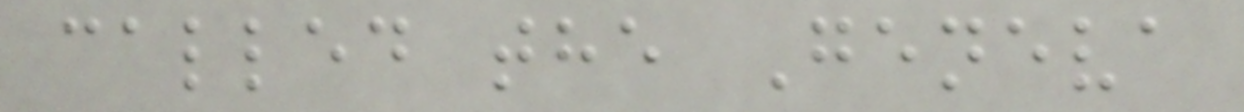called the Geneva
